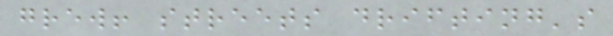grew! streets drifting's
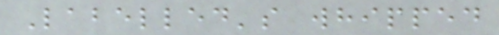Labelled's whipped
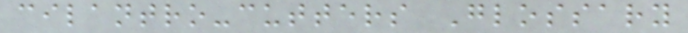cilantro-cutters Glossary
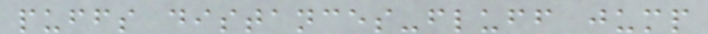puffs distances-fluff jump
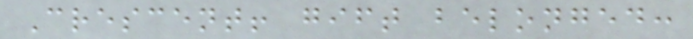Crescent! gift belonged:
